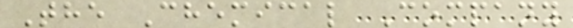The Chemical Company
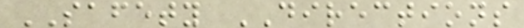SAFETY DIRECTIONS
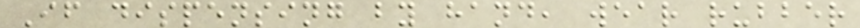If dispensing by hand, wear rubber
